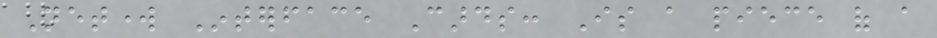Network Interface Cards: Is a piece of a
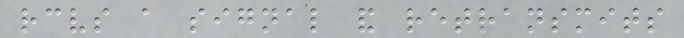receives a signal and retransmits
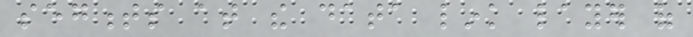segments at the data link layer of
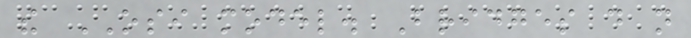the OSI model. Bridges do not
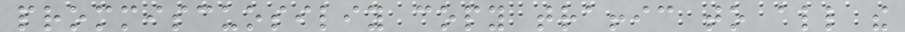prommiscuosiliy copy traffic to all the
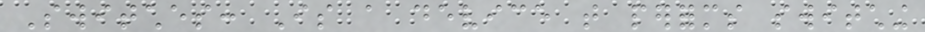Switches: Is a device that performs switching
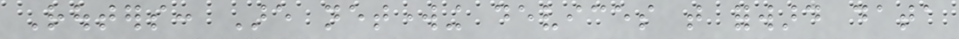Routers: Are networking devices that forward data
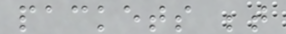packets between
